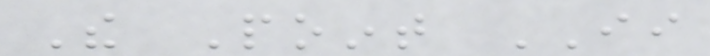The Point II
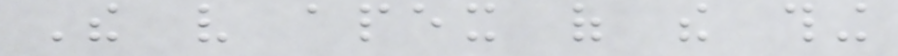The very apex of the thing
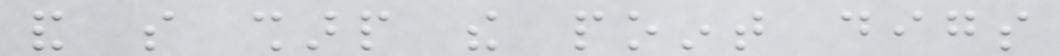and so sharp the point digs
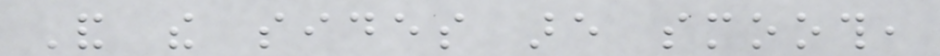And the sides are smooth,
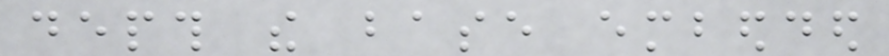depth the base embedded
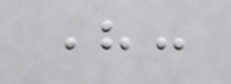here:
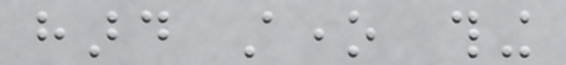hard stone thing
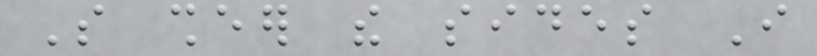So sheer the sides I
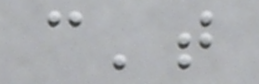can't
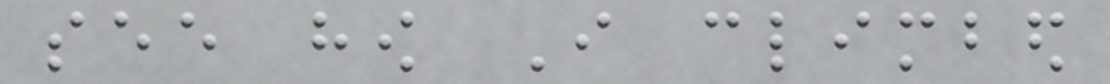see how I climbed
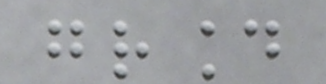ground
